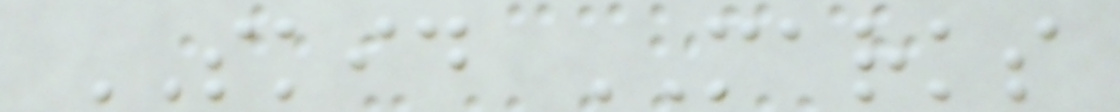SKID MARKS
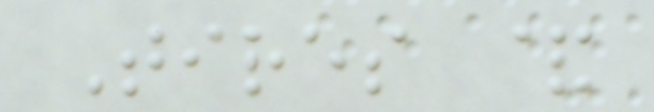Tires &
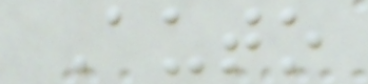Auto
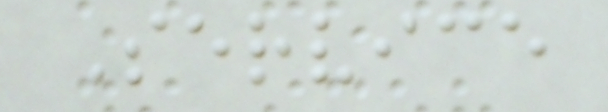Service
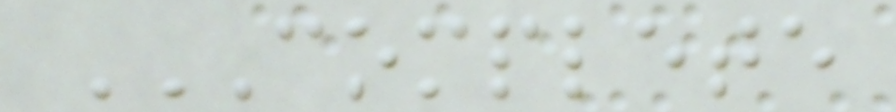COMPLETE
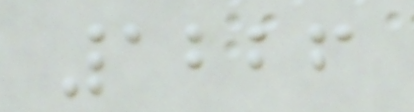1226
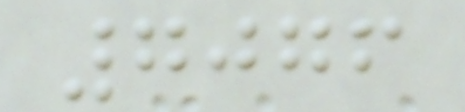7076
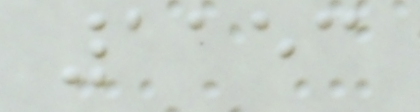1153
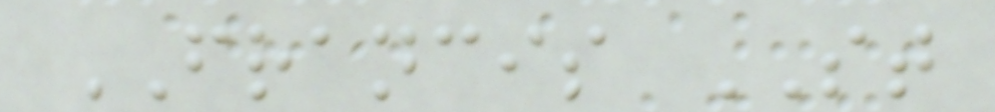FRANCIS ST
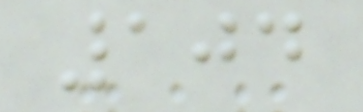104
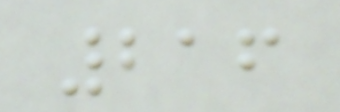216
